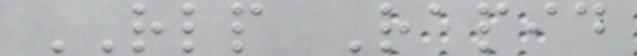RLP Rapid
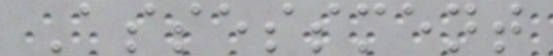Assessment
